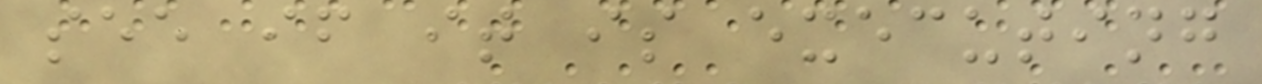see if it is executing
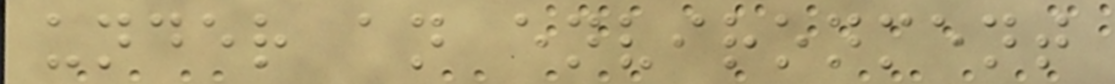under an environment
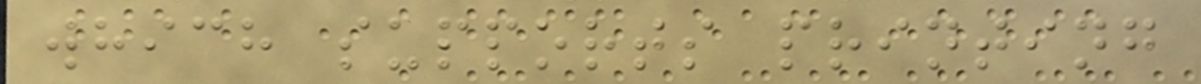which supports printing
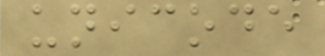unicode
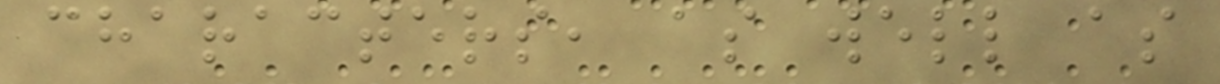characters, as well as
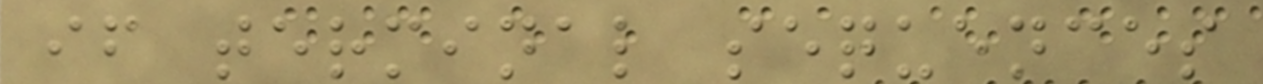if terminal sequences
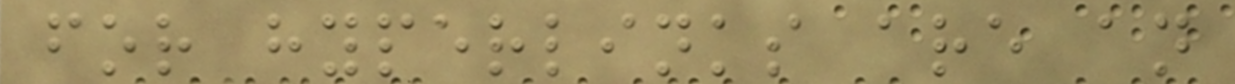for hyperlinks are an
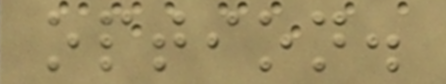option.
